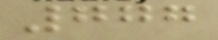777
